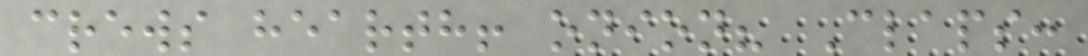crews hearth! onion? Claps:
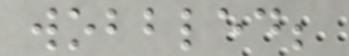wobbled;
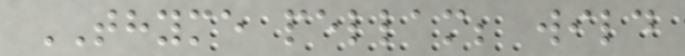THYME pellam; wild
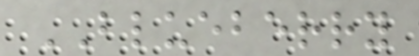BLUEBERRY
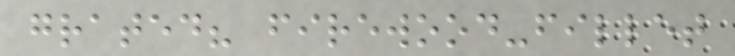grated? firewood-fillet
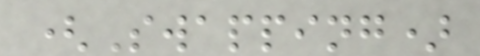(Swapping)
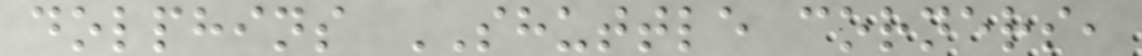dolphins SHUTTLE corners,
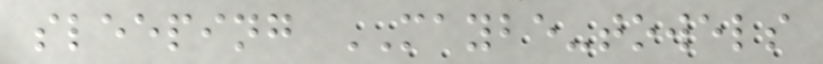sleeping MAYBE-towels
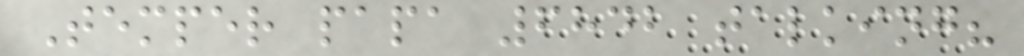Temper papa 6842 talking?
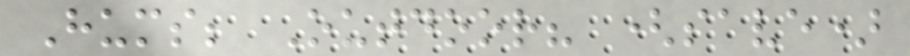Hums; Outdoor? (save)
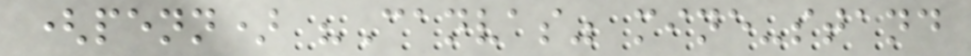(penn) "Canvas" mine-stand
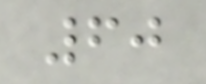60
